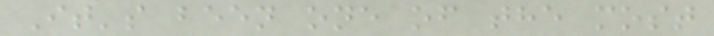It's been one of the most
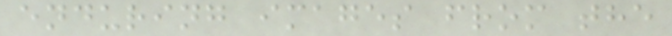enduring images from the
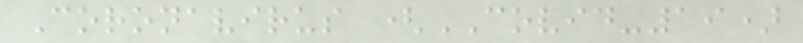Coronavirus (COVID-19)
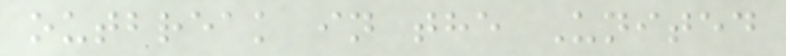outbreak in the United
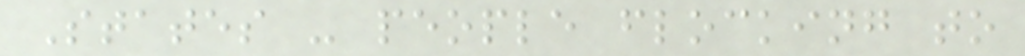States - people flocking to
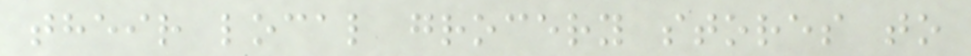their local grocery stores to
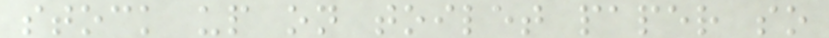stock up on toilet paper so
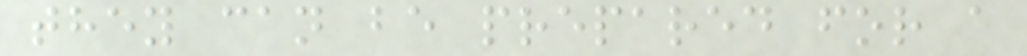they can be prepared for a
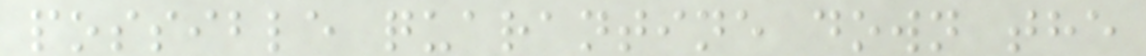possible quarantine down the
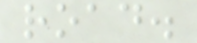road.
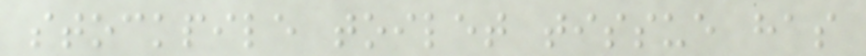stockpile toilet tissue has
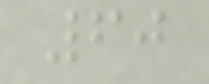60
